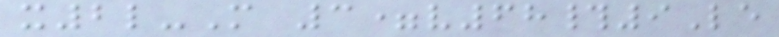x2l-M 3=v68#9Le
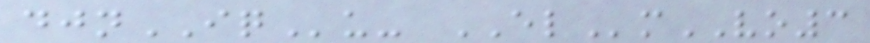djnIQu- ELmVO3
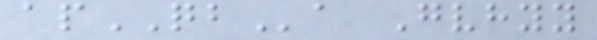apQBa Gvhyy
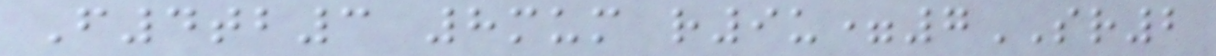F4tb3 8mum r9u=7SR2
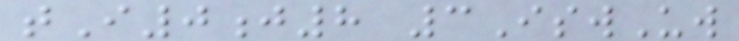tI0j8 3IswUw
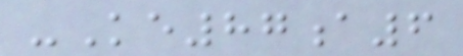-Ke87a6
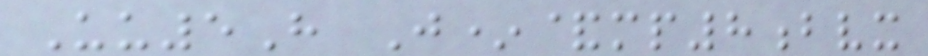Uu5H J*&mp8bvx
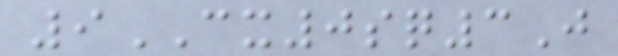9CX0sq3J
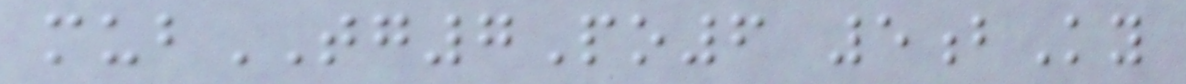mubTG7Po6 5bKy
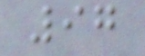97
